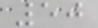50
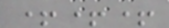+++
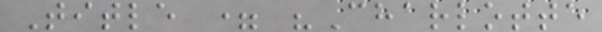Title = "Charlotte
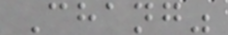Chang"
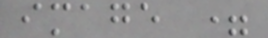image =
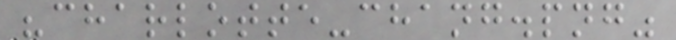"charlotte-chang.png"
